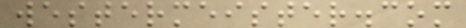westermeister.com
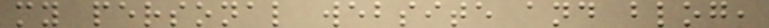my personal website and blog,
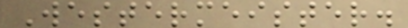Westermeister.
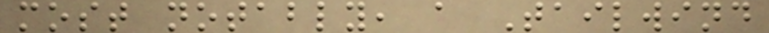most notably, a Tailwind
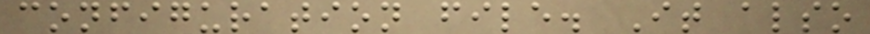configuration file. It also
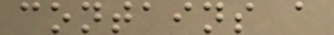contains a
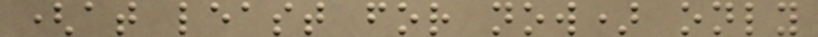(at least for now) only
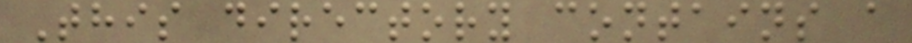This directory contains a
